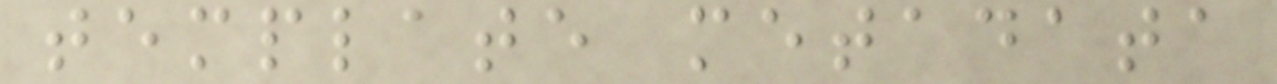template metadata
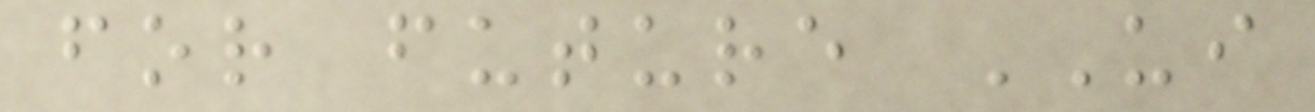for future UI
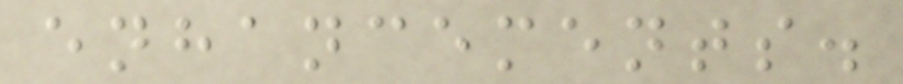enhancements.
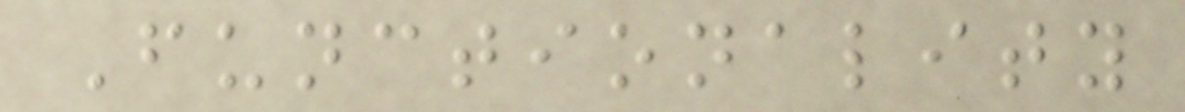Functionality
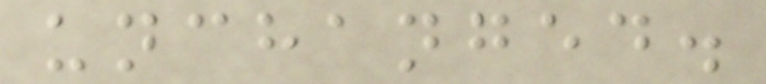unchanged.
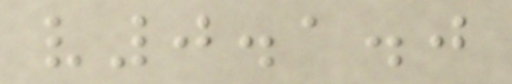v0.1.0
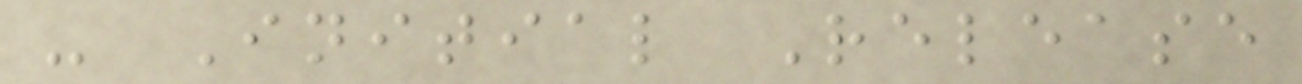- Initial Release
